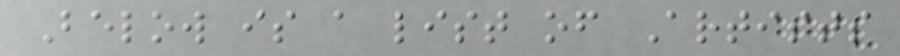Below is a list of Artists
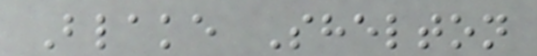Blake Shelton
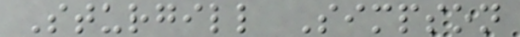Sturgill Simpson
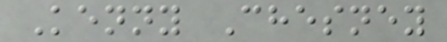Kenny Chesney
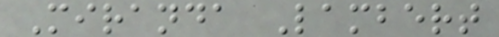Miranda Lambert
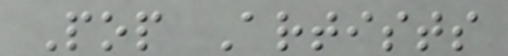Pop Artists
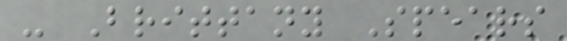- Brittany Spears
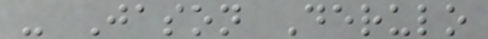- Jason Derulo
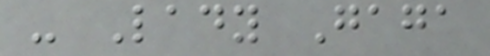- Lady Gaga
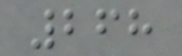268
